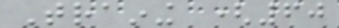Training (60
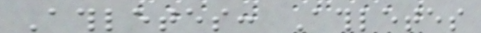Athletes: Athletes
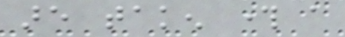are taken through a
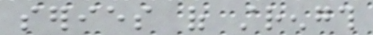series of strength
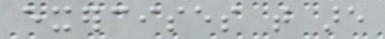exercises that are
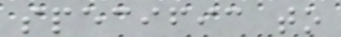specific to
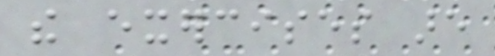the exercises are
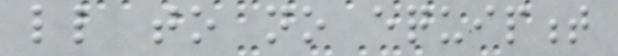little to no equipment
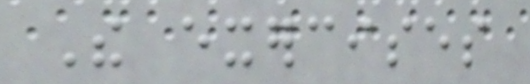The exercises
